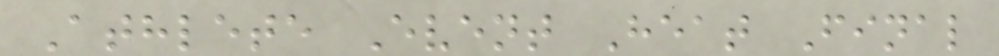Athlete Event Heat Final
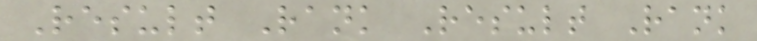Result Rank Result Rank
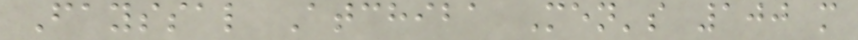Fayssal Atchiba Men's 100 m
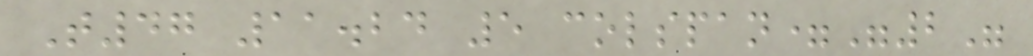T47 11.24 5 colspan="2"
